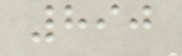890
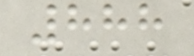888
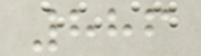886
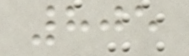805
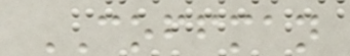COFFMAN
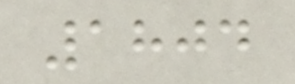1804
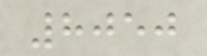8050
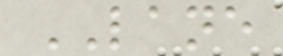LANE
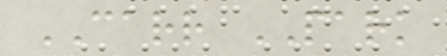CARR PARK
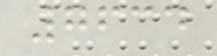7634
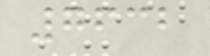7632
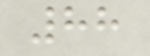88
